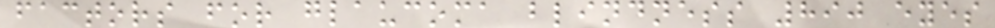factors for glaucoma blindness 890 eyes
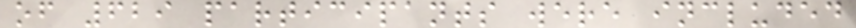of 629 participants were included
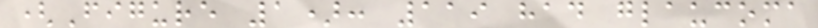(Figure 1): 119 had glaucoma
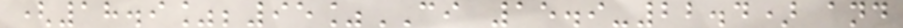(18.9%;95%CI 15.9-22.4) and
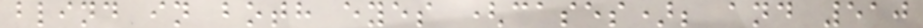blind in both eyes (cases); and 510
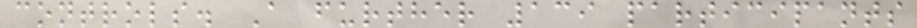controls. A further 139 participants
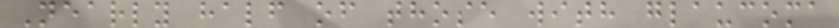Nearly half of those with glaucoma
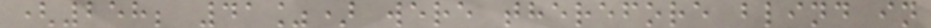(258; 41%) were therefore blind in
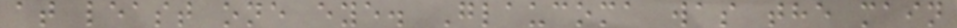at least one eye. Glaucoma was the main
